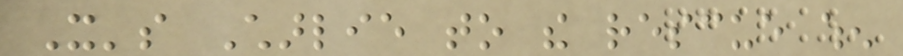It's Charlie to the rescue when
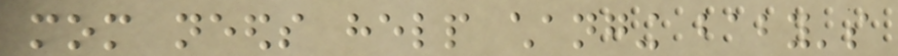mom needs help changing baby's
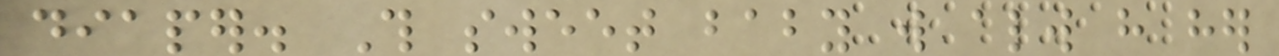diaper. This sweet baby will always have her
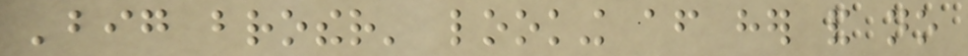'big brother' looking after her and no
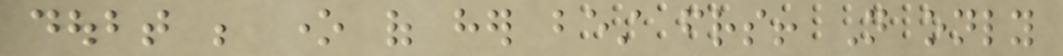doubt be one of her best friends! Not only
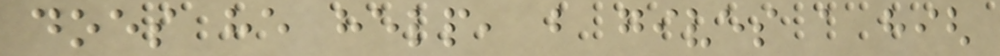does he help, but gives a high
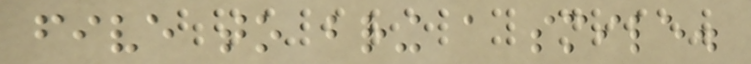five to bring a smile.
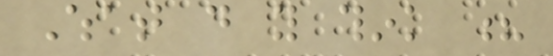What do you think ?
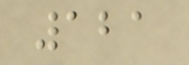121
